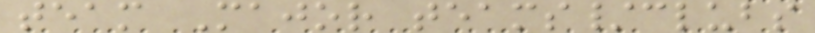team Major teams/clubs
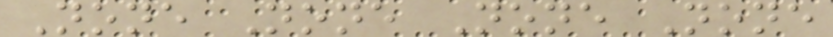None None None None
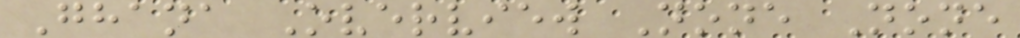Ghana Overview None None
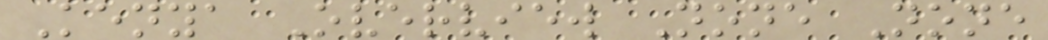Kenya Overview None None
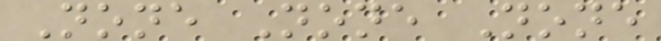None None None
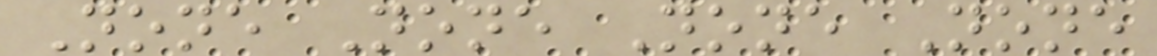None None None None
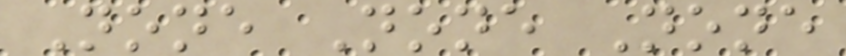None None None
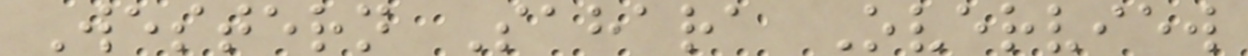Western Sahara Overview
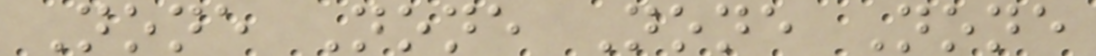None None None None
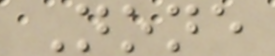None
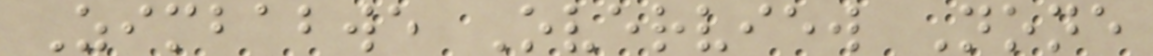Zimbabwe Overview None
